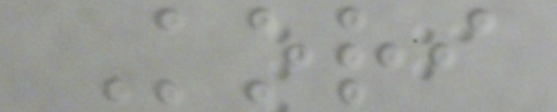Kori
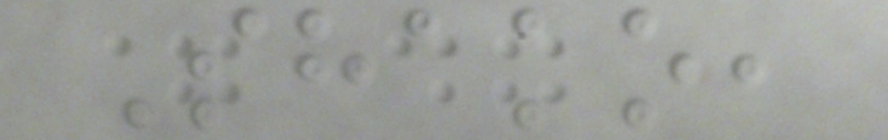Shako,
